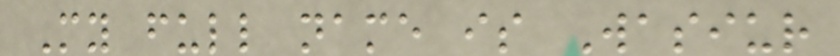My full name is Wasiur
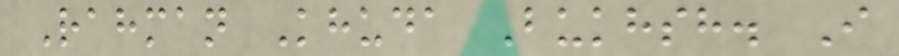Rahman Khuda Bukhsh. I
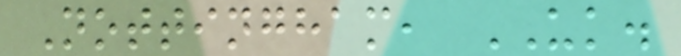Nottingham, UK.
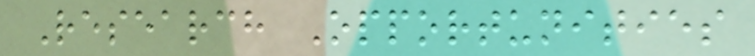Research Opportunities
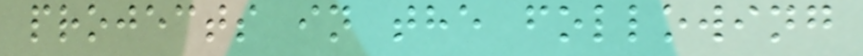projects in the following
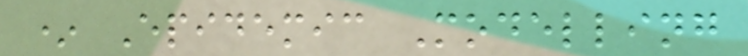* Epidemic Modelling
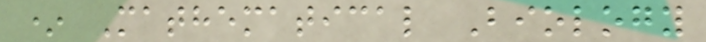* Mathematical Biology
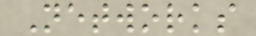Networks
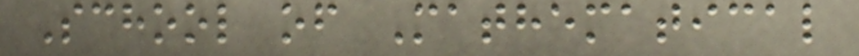School of Mathematical
